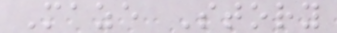Maze Story
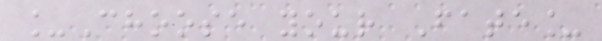_Choose your Fate_
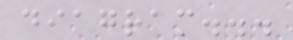diagram...
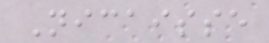Nicaisse
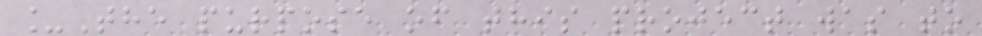_The purpose of this project was to
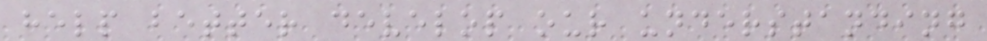help better develop our understanding
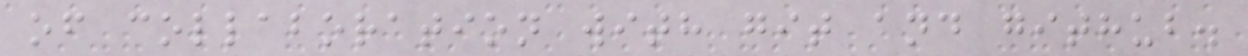of collaboration with git and github.
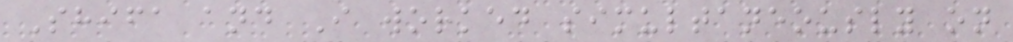Shifa and I worked simultaneously on
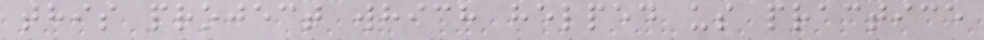this project which helped us practice
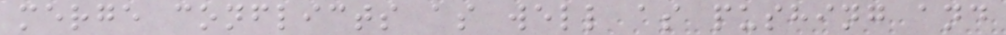merge conflicts as well as pushing and
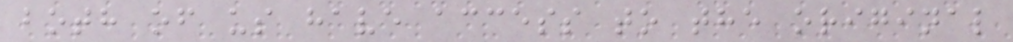both of us have access to the original
